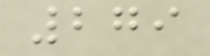279
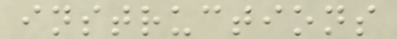instructions
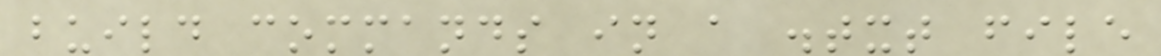build commands in a .txt file
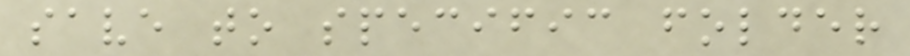save to specific folder
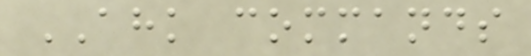AHK commands
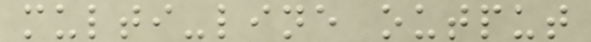multi-line output
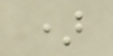)
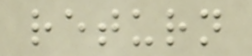return
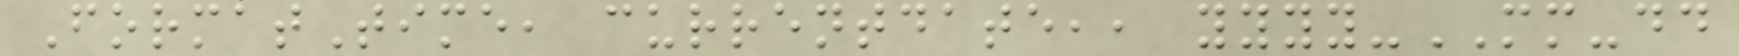FormatTime, currentdate,, yyyy-MM-dd
